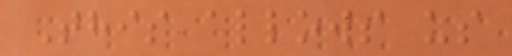This allows us
